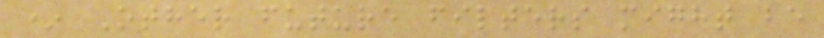* Other future filters might be
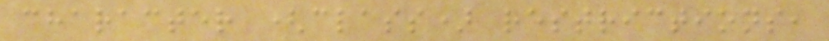character (class) restrictions,
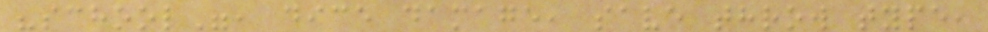"school", dice damage, save throw type,
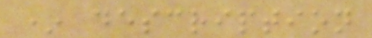* description
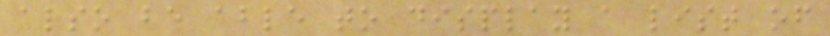also be able to display a list of
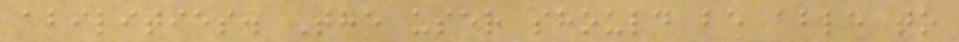abilities. The user should be able to
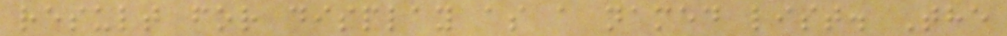result for display as a named list. The
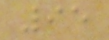95
